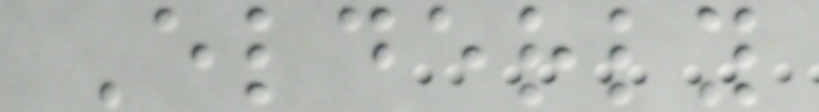Elderly
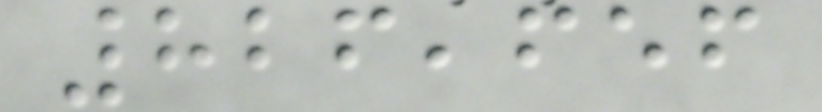826,656
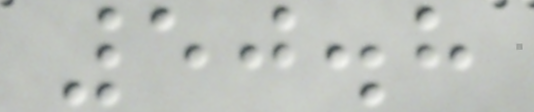50.8
